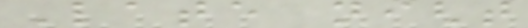Late night
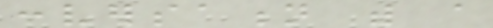conversation with a
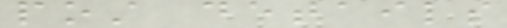post details
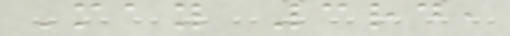May 3rd,
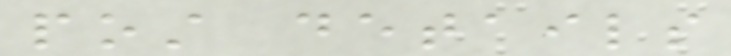post details
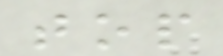top
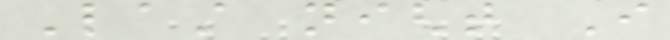Last night I
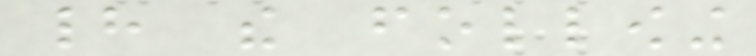had the following
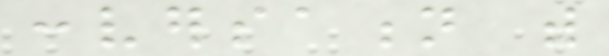conversation with
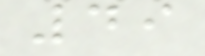49
